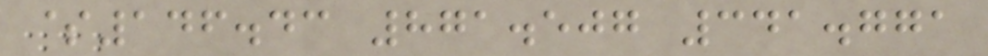$146.43 871.507 341.771
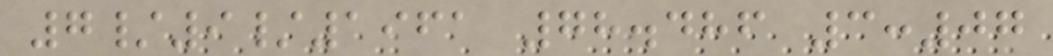7/9/1961 78.486 3:07
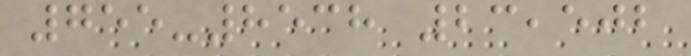755-8538 23,502
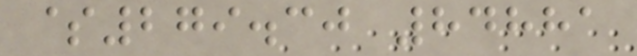$279.30 84881
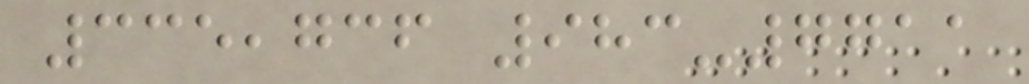335,736 983-7711
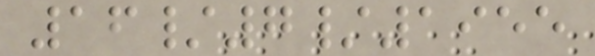16/7/1955
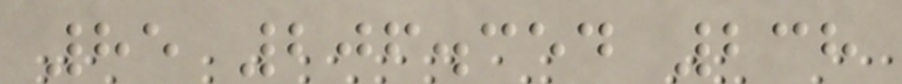85 206.354 238
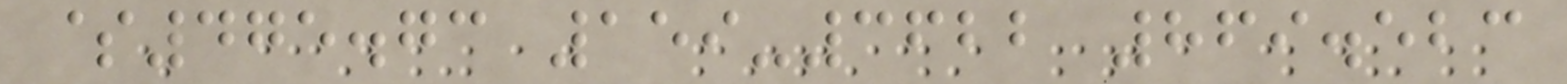$475.73 159-3622 869.523
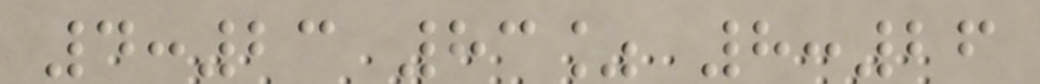4:23 83% 8:26
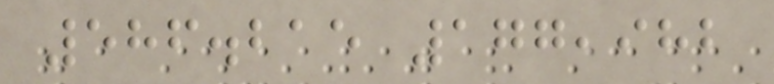586.215 177,982
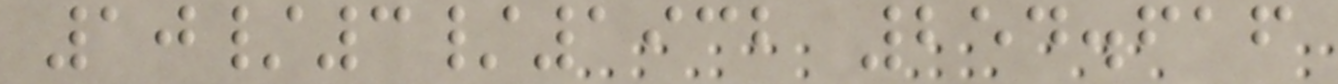10/3/1932 254.616
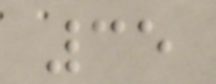35
